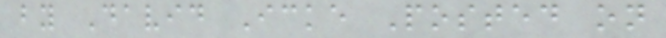by David Icke Posted on
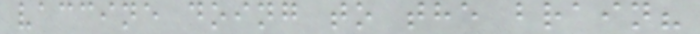vaccine doing to the brain?
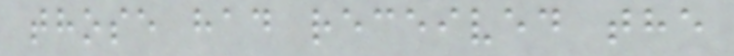those had received the
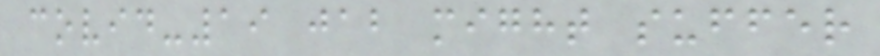covid-19 jab might suffer
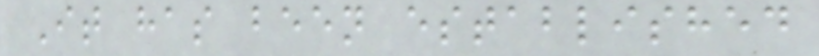It has been established
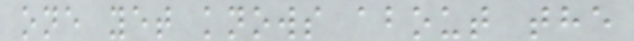one yet knows about the
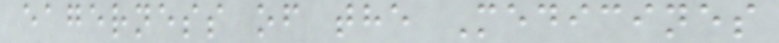eagerness of the Medicines
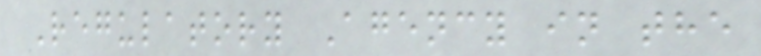Regulatory Agency in the
